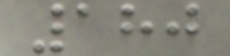180
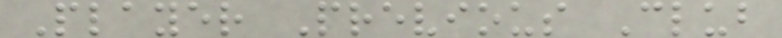Player Previous Club
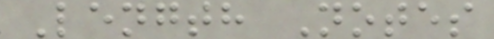Length Notes
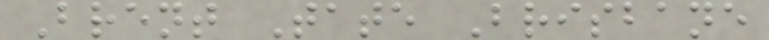Brent Tate Brisbane
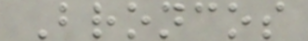Broncos
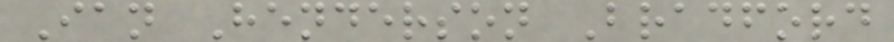Ian Henderson Bradford
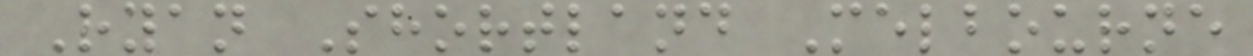Ryan Shortland Melbourne
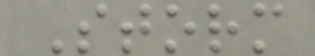Storm
